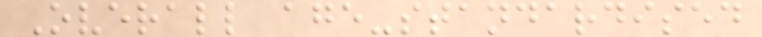Overall age-standardised
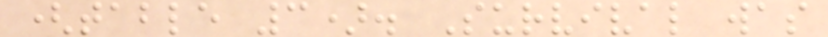(table 3). Survival was
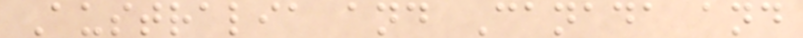Australia and Canada and
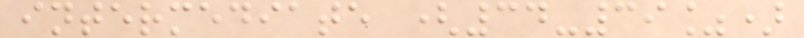intermediate (34-39%)
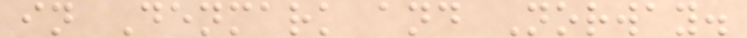in Denmark and Norway.
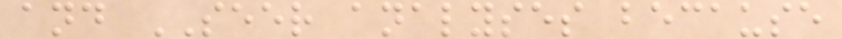and SEER analyses because
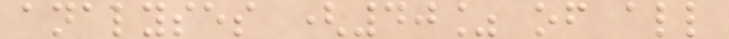analyses (40% of all
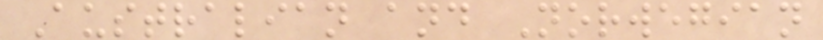Australian and Norwegian
